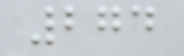274
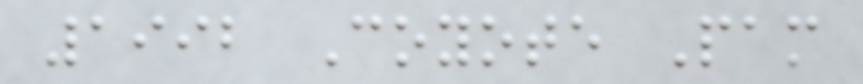1992 Coyote Pam
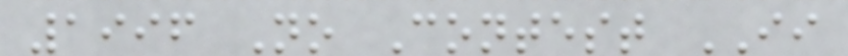1996 No Contest II
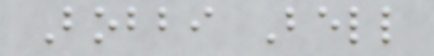Bobbi Bell
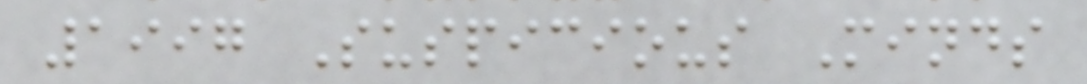1997 Suspicious Minds
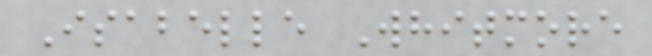Isabelle Whitmore
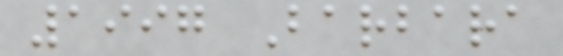1997 Barbara
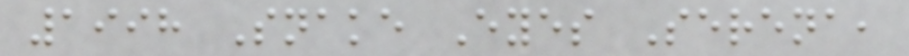1998 Snake Eyes Serena,
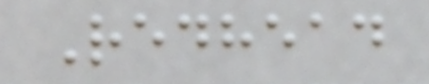Redhead
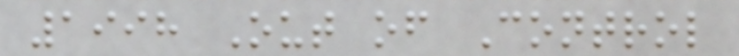1998 Out of Control
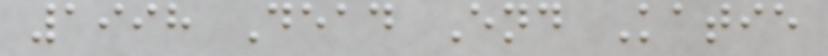1998 Dead End Katie
